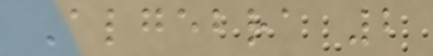Algebra 2
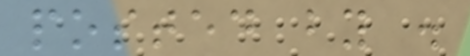posted by .
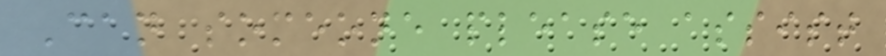Can someone please assist
